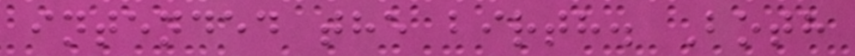intended the birth. Both
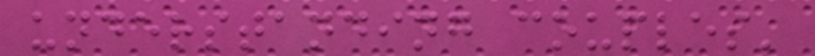understanding couples'
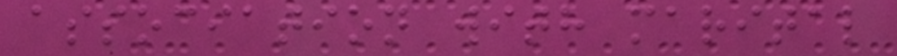association with marital
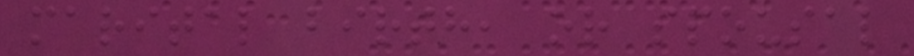marital birth, or spousal
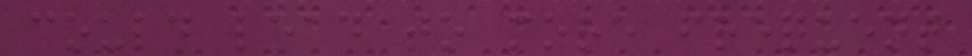could lead to more frequent
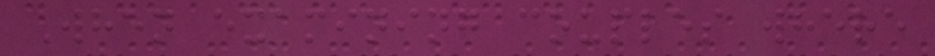When examining couples where
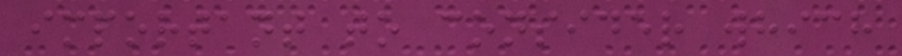important to consider which
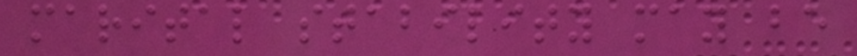marital stability may be
